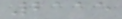2115
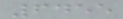6455
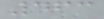463
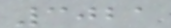3021
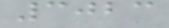3023
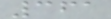361
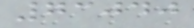73040
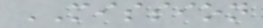MISSION
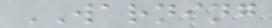WARNING
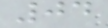04
